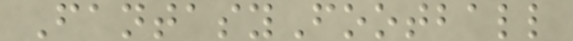FantasyFootball
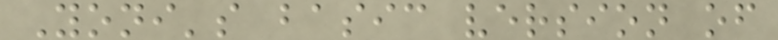Yoni's basic version of
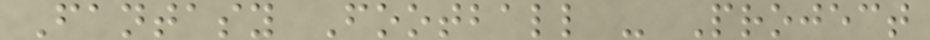Fantasy Football - Project
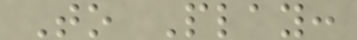To Play:
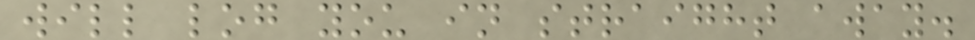will log you in straight away.
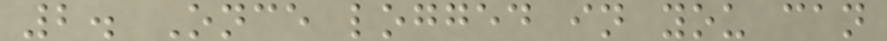2. Once logged in you can
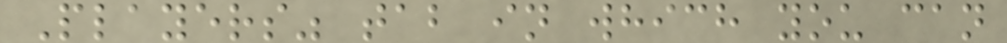Players" tab in which you can
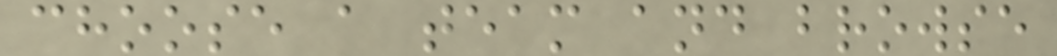choose a team and browse
